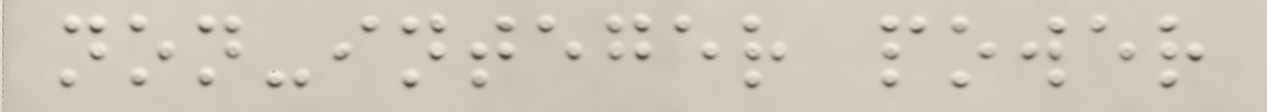non-integer power
